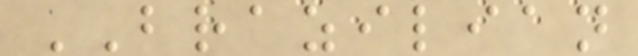BRAZILIAN
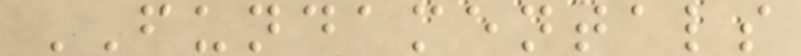FUNDAMENTALS
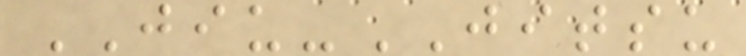JIU-JITSU
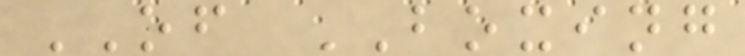OF BOXING
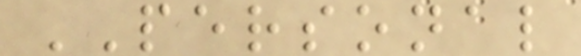PERSONAL
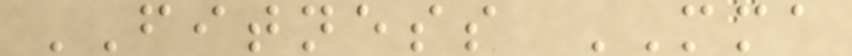FITNESS MMA
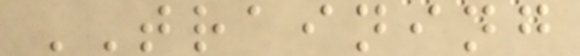TRAINING
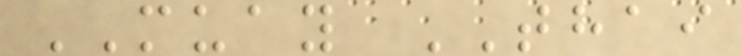MUAY THAI
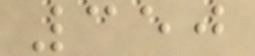350
